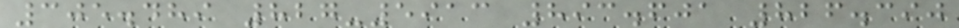305.489 827-5913 893.601 826.390
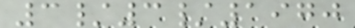3/3/1970
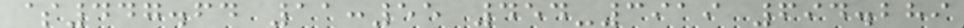$447.64 11:55 454-3919 694.289
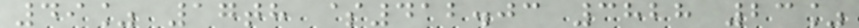49% 17th $412.03 3828 23%
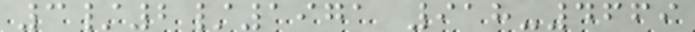3/2/1971 918-4669
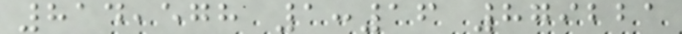814,578 1:16 879221
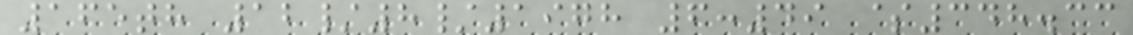165th 12/8/1978 6:49 $348.33
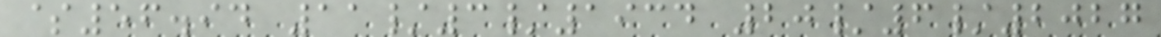$56.94 11/3/1934 20/6/2027
